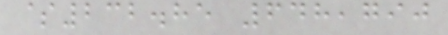$232.85 648,790
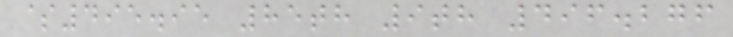$495.95 85th 9th 496.276
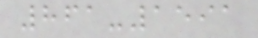861-1591
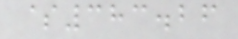$383.26
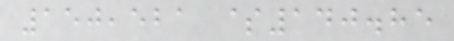150,521 $140.85
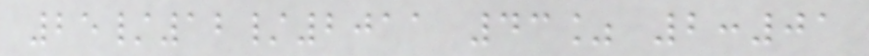25/12/2011 43% 2:01
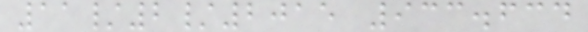11/2/2015 933.634
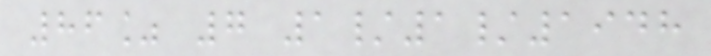86% 7 1/1/1948
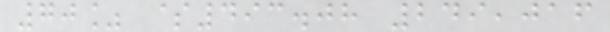70% $493.08 249,016
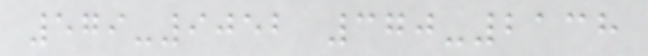579-9052 370-2138
